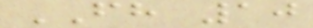FH 10
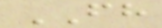FH
